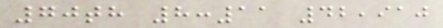70th 8:11 42,910
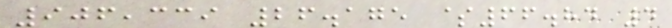906,339 26.175 $66.84 4
